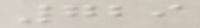729
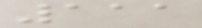111
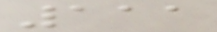111
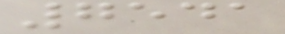7541
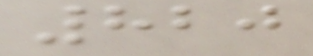820
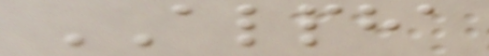ALPHA
